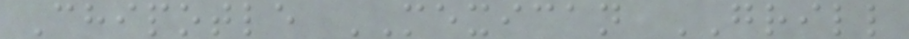Chipotle MEXICAN GRILL
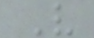V
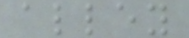alley
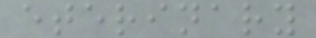eterinary
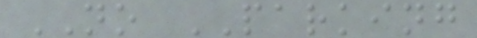NO PARKING
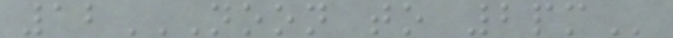12NOON TO 2PM
